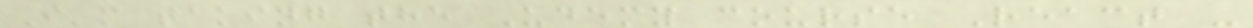I'm taking the Udemy course React -
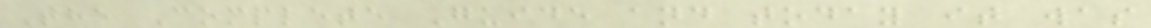The Complete Guide and today it was
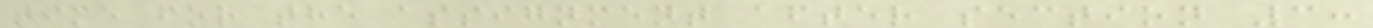time for the assignment after section 3:
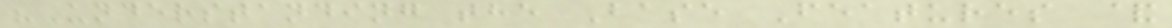"Understanding the Base Features &
